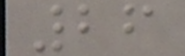26
